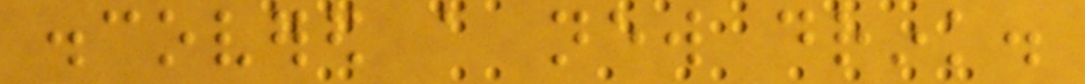discovered a new drink.
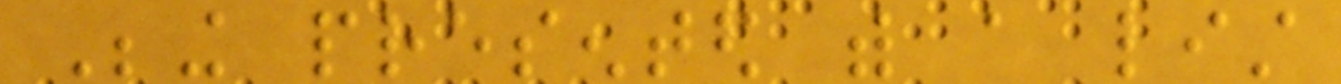Being presented with a list
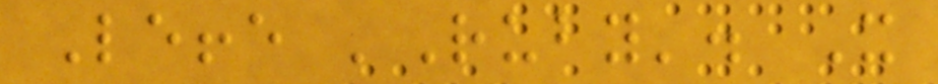Leffe 'Ruby'. It
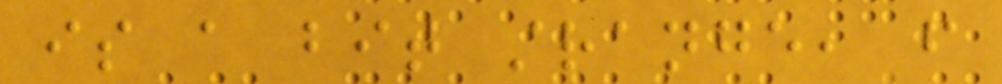is a bit strange, from
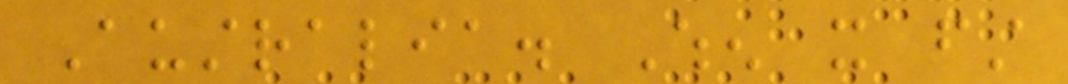Australia. When it first
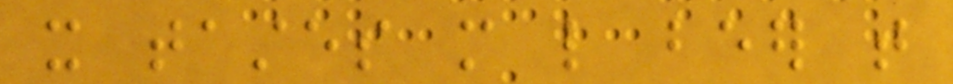it tastes more like beer that
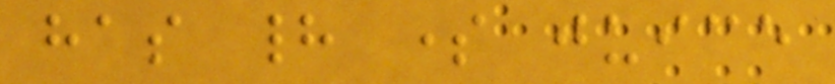has had some juice
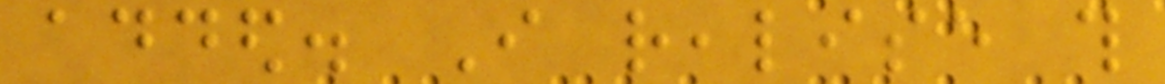added. I realise this
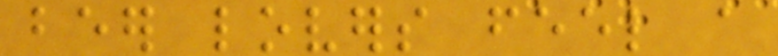beer lovers feel a
